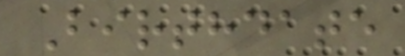Birthdate
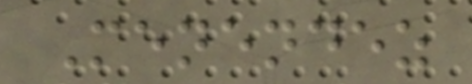Menendez
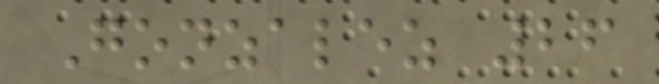Gonzalez 26
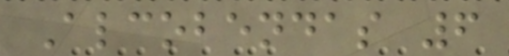Alcobendas 6
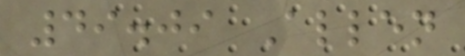49.09 Allen
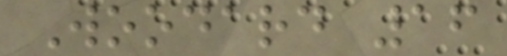Woodard 16
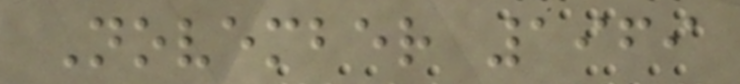November 1969
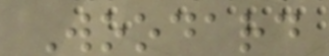Woodard
